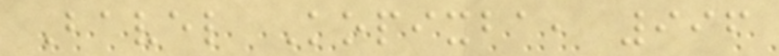Bavel Kopixba, 996
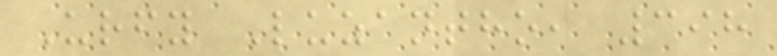Urfy Luzantho, 398
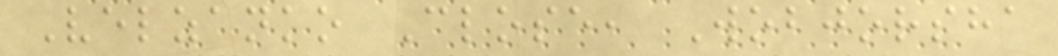Velzanko Close, Wobjorsha
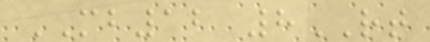MB12 8RT
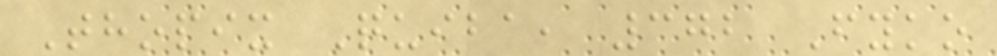Thopix Quiba, 372 Fyko
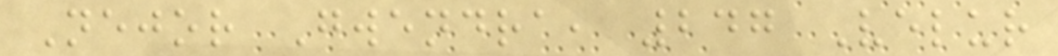Nejor Gwendra, 247 Velur
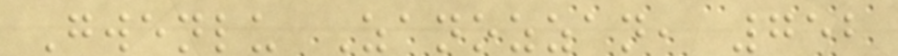Gwenlu Zanozzan, 752
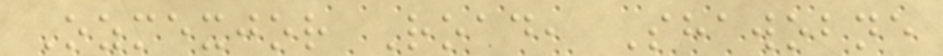Ozmexjor Road, Shawobne
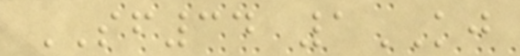SF34 1KJ
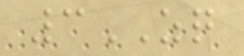3ZQ
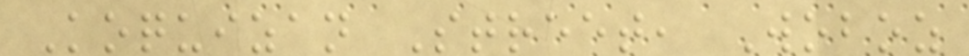Koquizan Street, Woboz
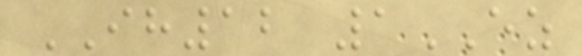IH12 1EZ
